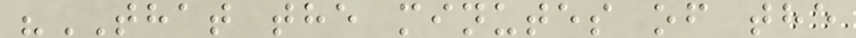"THAT the minutes of the
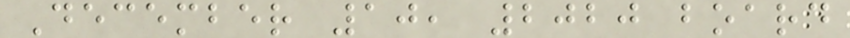December 10, 2020 board
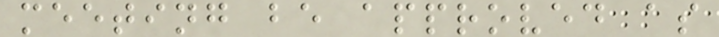meeting be approved as
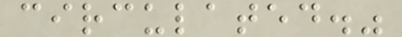circulated."
